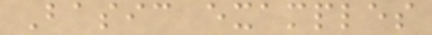Basic examples
